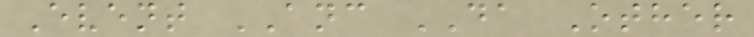Event ANC DA Other
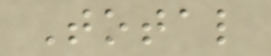Total
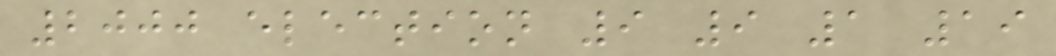2000 election 9 9 1 19
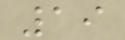19
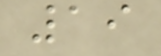19
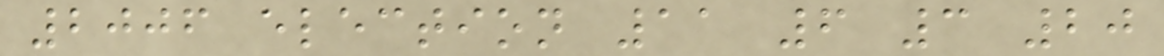2006 election 11 6 3 20
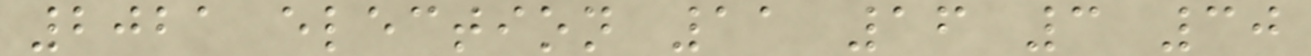2021 election 11 16 3 30
